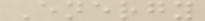Energy
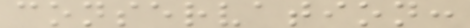conservation:
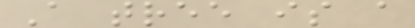A tree is a
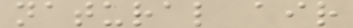natural air
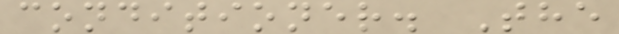conditioner. The
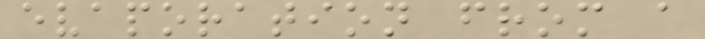evaporation from a
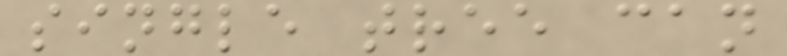single tree can
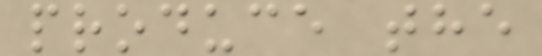produce the
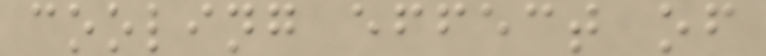cooling effect of
